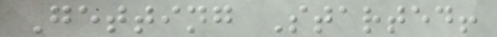Getting Started!
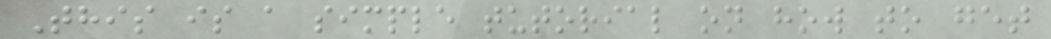This is a simple tutorial on how to get
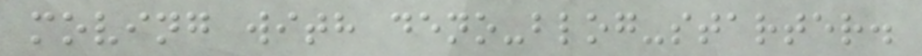moving with deno-blog-starter.
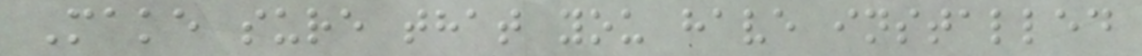Make sure that you have installed
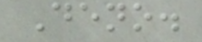Deno.
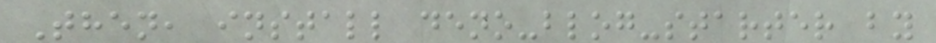Then, install deno-blog-starter by
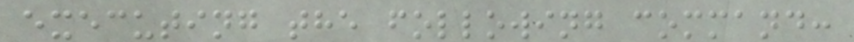executing the following command:
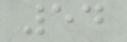54
